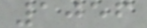1056
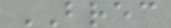BREC
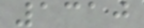1310
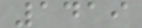1419
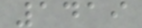1419
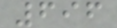696
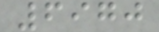6970
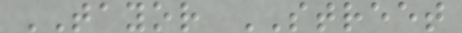TAYOR STREET
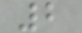2
